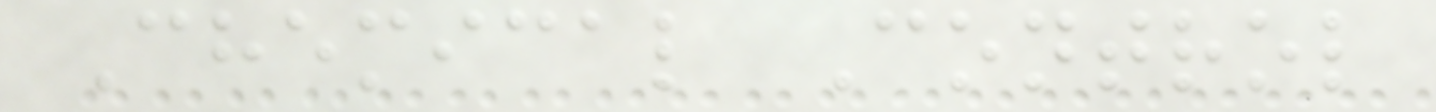Chemical Control
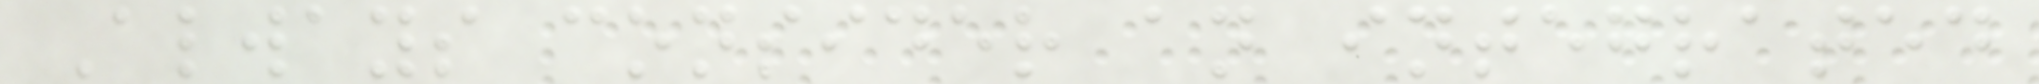Always consider an integrated
